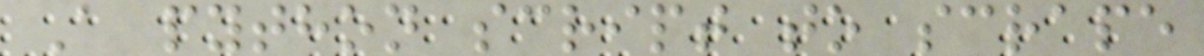A python script to scrape
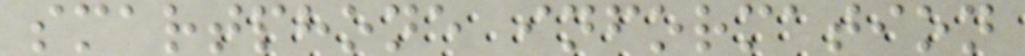smartphone information
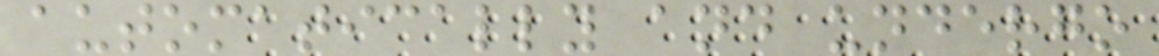automatically and undergo
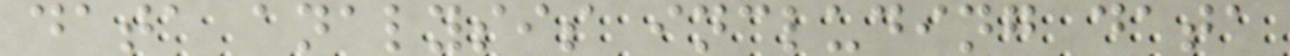data analysis including data
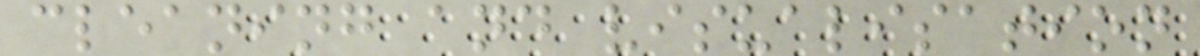cleaning and visualisation
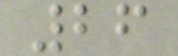26
